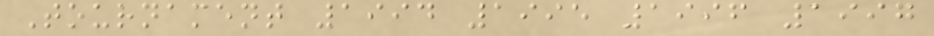Tournament 1994 1995 1996 1997
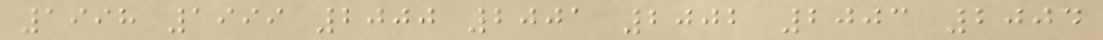1998 1999 2000 2001 2002 2003 2004
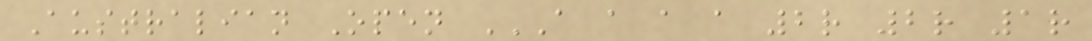Australian Open A A A A 2R 2R 1R
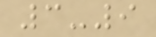3-9
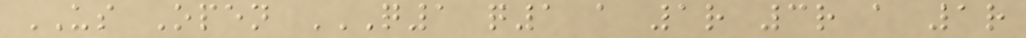US Open Q1 Q1 A 1R 3R A 1R
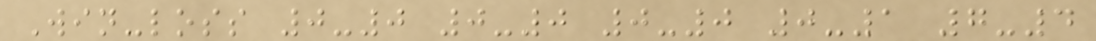Win-loss 0-0 0-0 0-0 0-1 7-4
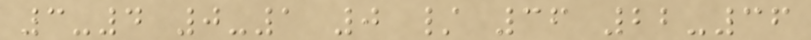3-4 0-1 0 / 36 22-36
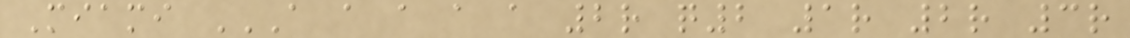Miami A A A A A 2R Q2 1R 2R 3R
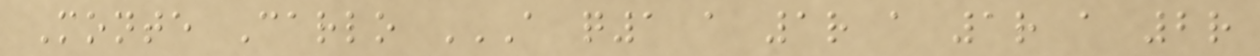Monte Carlo A Q1 A 1R A 1R A 2R
